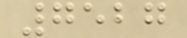7527
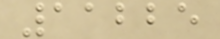11225
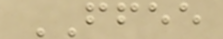FFEE
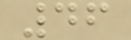46
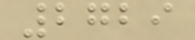2729
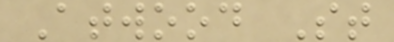Atwood St
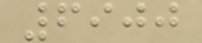6900
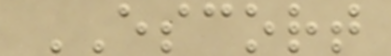ESCORT
